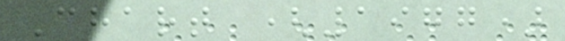Chart (1977)
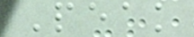Peak
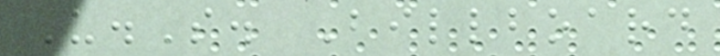U.S. Billboard
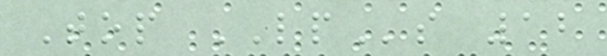Top LPs 12
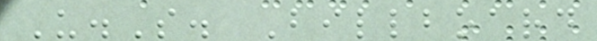U.S. Billboard
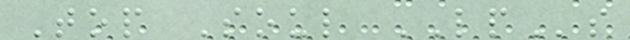Top Soul LPs
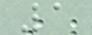1
